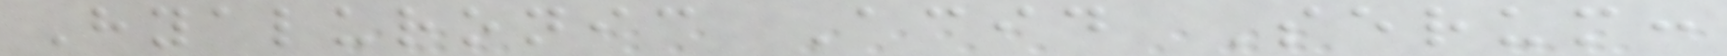Hyaluronic Acid Serum:
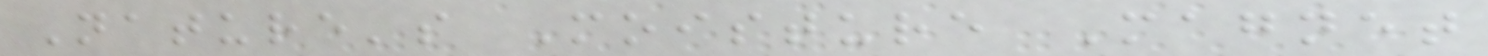Nature's Moisture Magnet
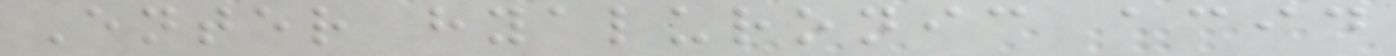Enter hyaluronic acid
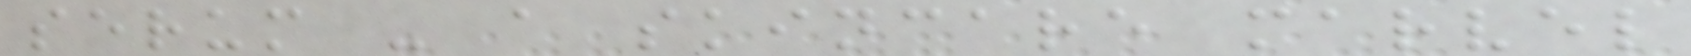serum - a skincare marvel
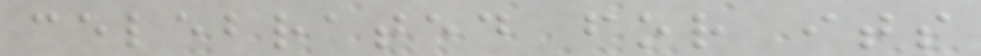celebrated for its
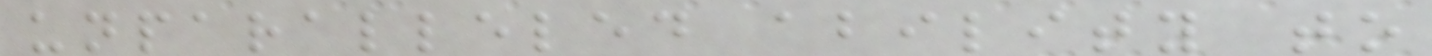unparalleled ability to
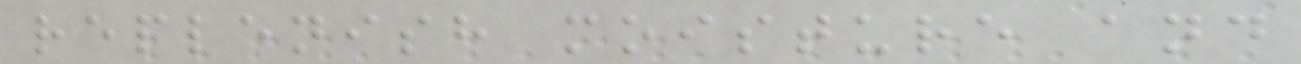replenish moisture and
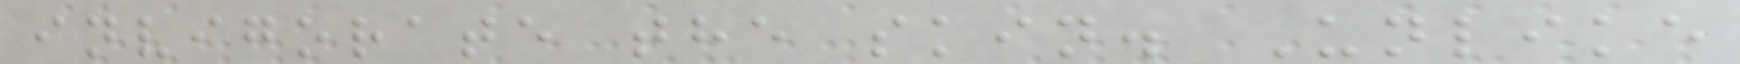invigorate the skin. Unlike
